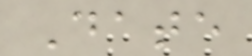Date
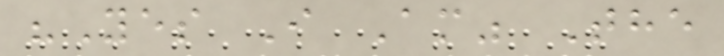"Yes I Am" The
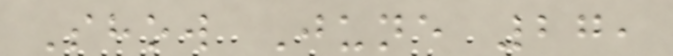Show June 27,
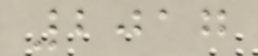2017
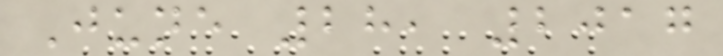June 28, 2017
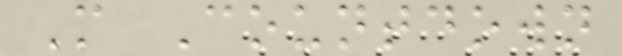M Countdown
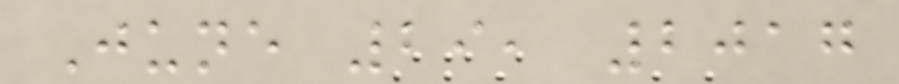June 29, 2017
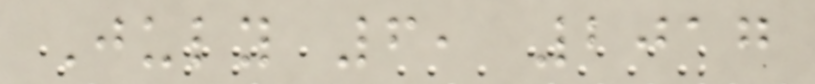July 6, 2017
